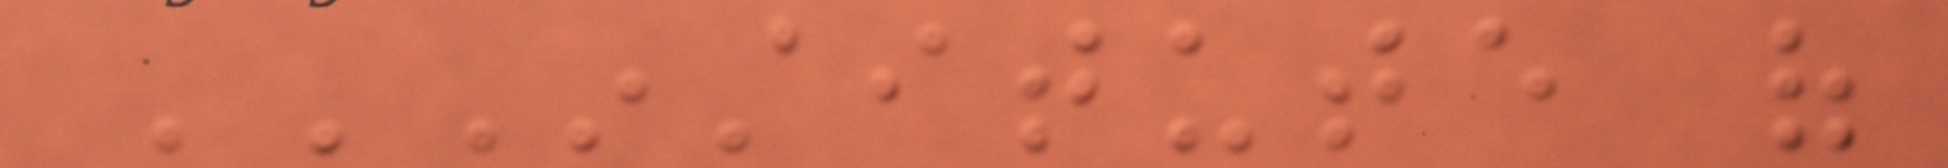INSTITUTE OF
